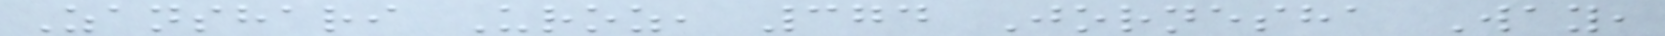Zanshari Uroz, 374 Jornesha Way,
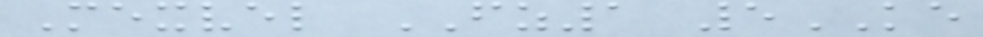Mexvel FZ1 5KE
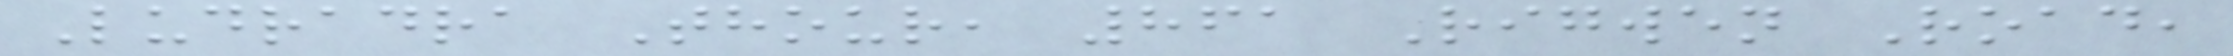Ludradra Thour, 861 Rigwen Road,
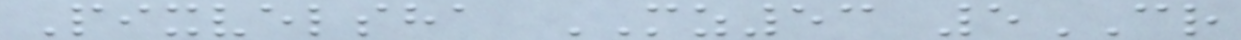Pixvelsha MZ53 5CR
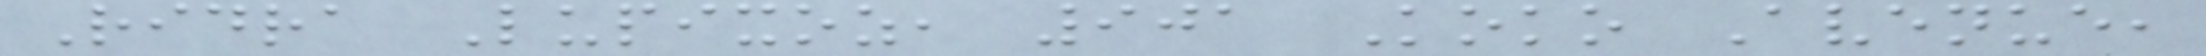Ridra Lupixoz, 901 Koko Avenue,
